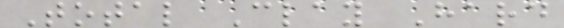Total Clay Hard
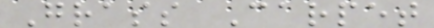Grass Carpet
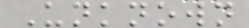Unknown
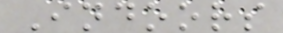Indoors
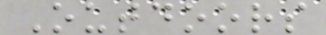Outdoors
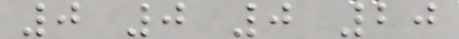0 0 0 20
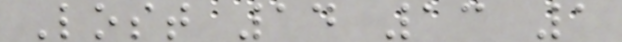Lost 14 13 1
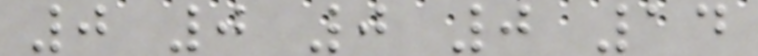0 0 0 0 14
